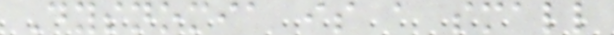Dysnomia is a small
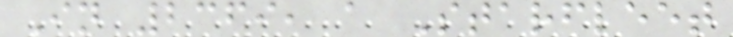In 2369, a Starfleet
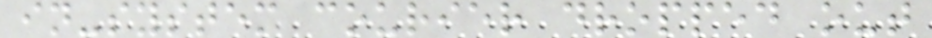in-system courier dropped out
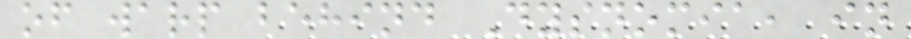of warp behind Dysnomia, in
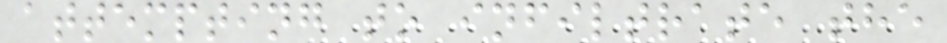attempting to infiltrate the
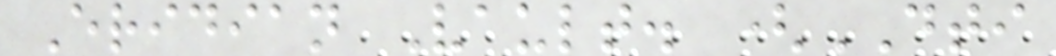Eridian Vault. (DTI
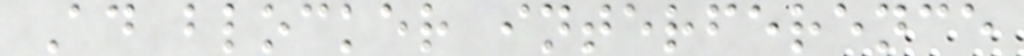Ad blocker interference
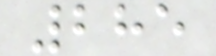285
